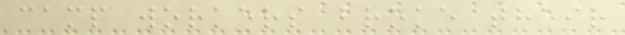camp workers broke their
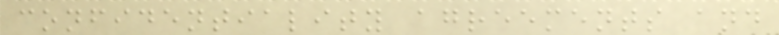confidentiality agreements and
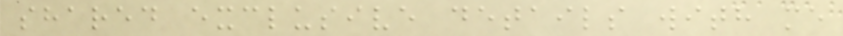shared exclusive details with me
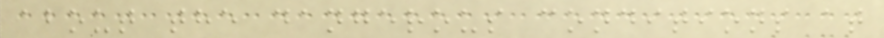about the dangerous conditions at
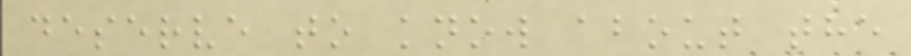deserve to know about the
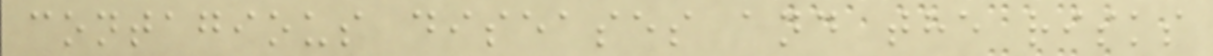contagious diseases and the risks
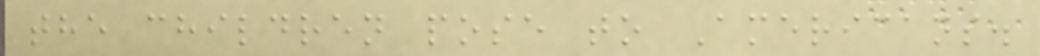the children pose to Americans.
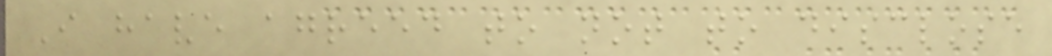I have agreed to not to disclose
